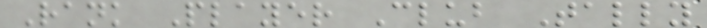Rank Player Club Tally
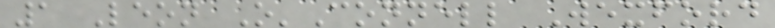1 Leon O'Connell Wexford
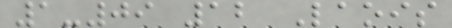1-09 12 Laois
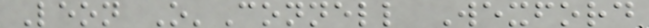Leon O'Connell Wexford
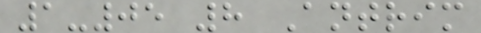1-05 8 Antrim
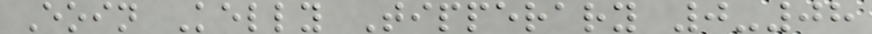Eoin Kelly Tipperary 0-08
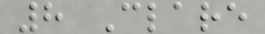8 Clare
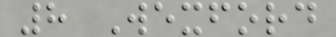8 Wexford
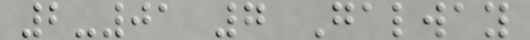2-01 7 Galway
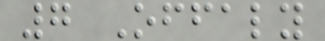7 Offaly
